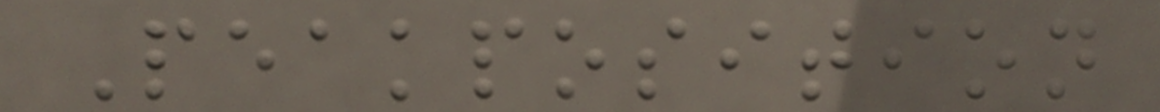Peakposition
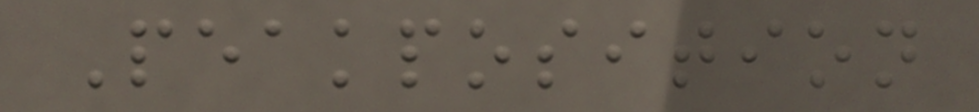Peakposition
